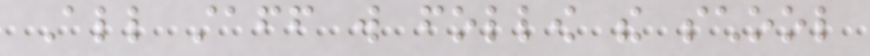All staff will follow the school
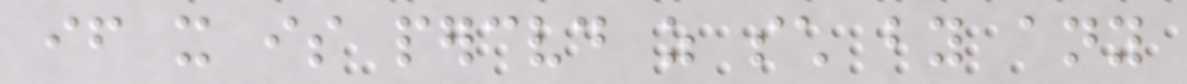if it is perceived as such by any
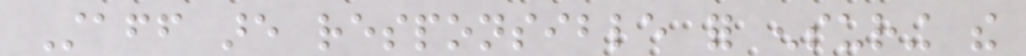Staff are responsible for ensuring the
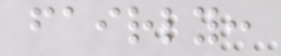fairly:
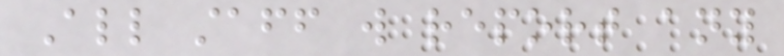All staff will report any
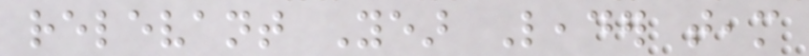relevant Year Leader team
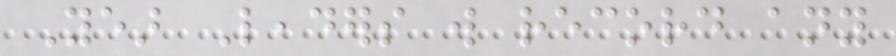Year Leaders will record any
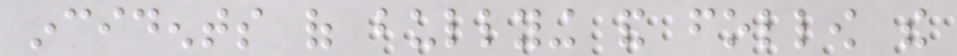incidents of bullying and follow the
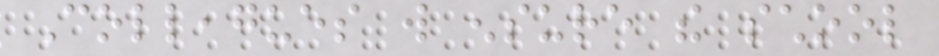Colleagues will ensure the school
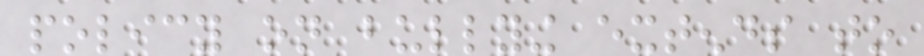policy on bullying extends to
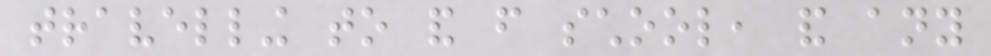travelling to and from school, and any
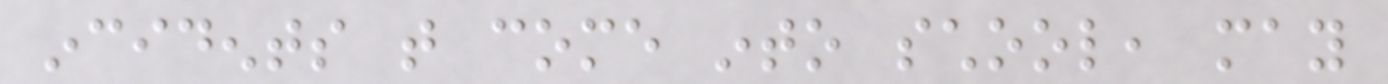incidents that come into school, may
